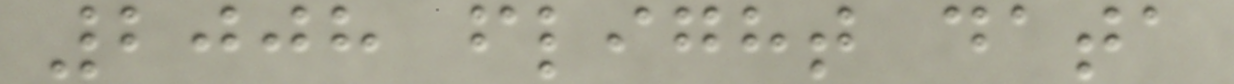2008 flight data
